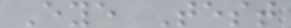Eye Test
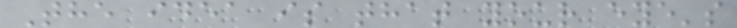The idea is that your eye's
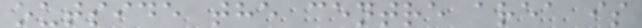outside the centre area is
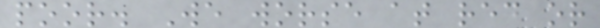poor. We worse at red or
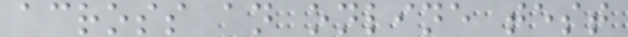across an online test
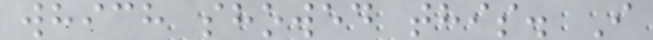which showed this. I
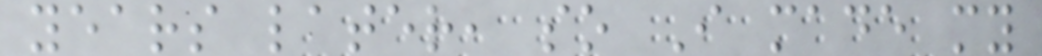years later, so I made my
